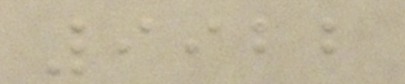9922
